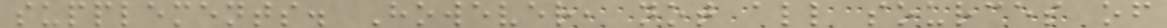supplements. However, not all sources of
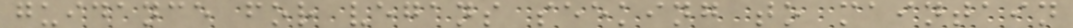guidance for vegans seeking to maintain
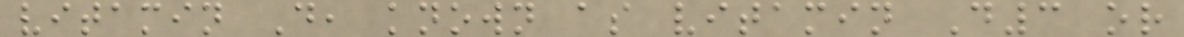vitamin D, known as vitamin D3 or
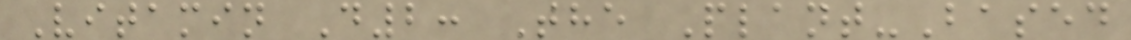Vitamin D2: The Plant-Based
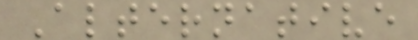Alternative
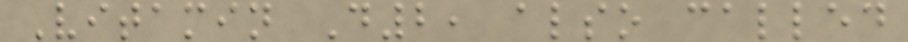Vitamin D2, also called
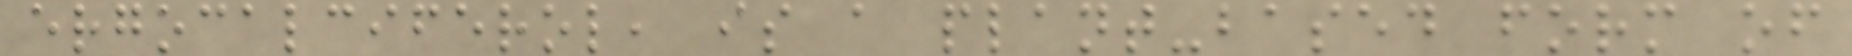ergocalciferol, is a plant-based form of
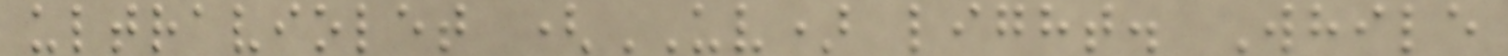ultraviolet (UV) light. While
